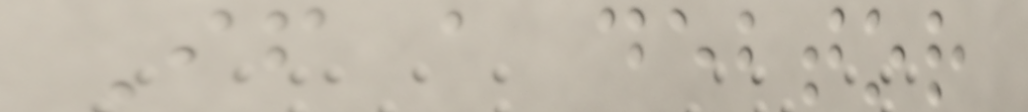If a debtor
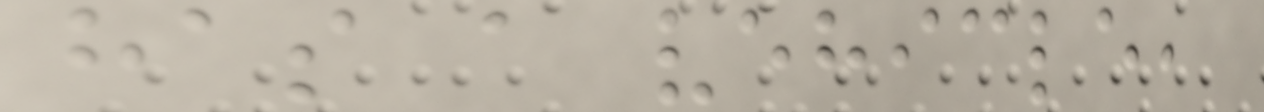has a vehicle,
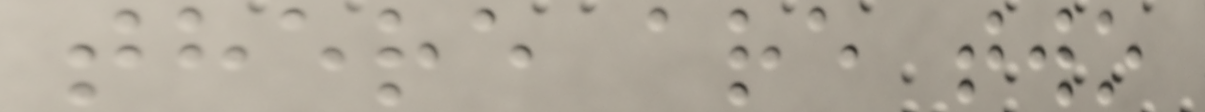there are two
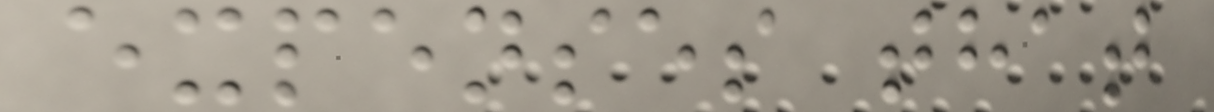expenses that
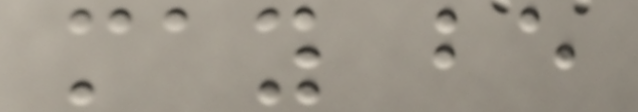may be
